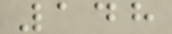148
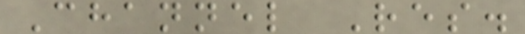Channel Res.
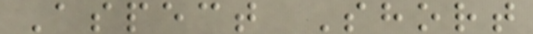Aspect Short
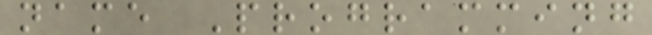name Programming
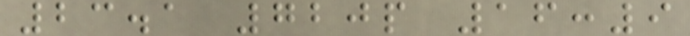23.1 720p 16:9
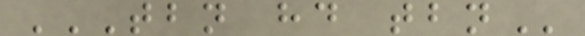TBN HD TBN
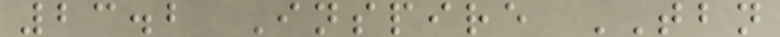23.2 Inspire TBN
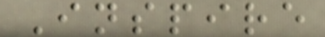Inspire
